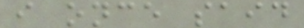i once said
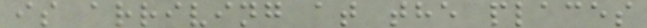is arriving at the places
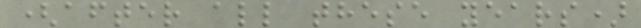(after all these years)
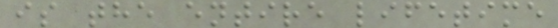is the entire lifetime
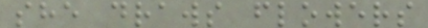she draws flowers
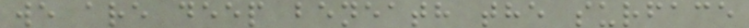we are deep beneath the surface
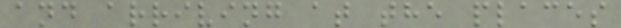and arriving at the places
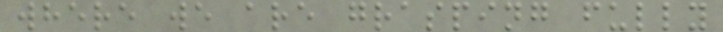where we are grasping fully
